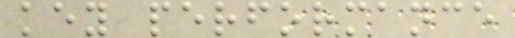key performance
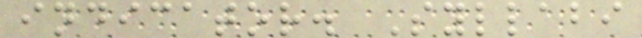indicator. Syllabi
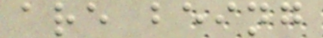are being
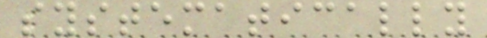systematically
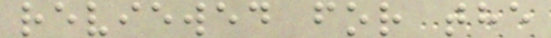reviewed for the
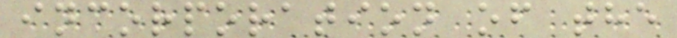incorporation of the
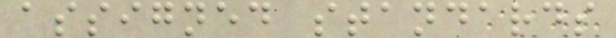assigned standards
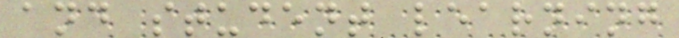and student learning
